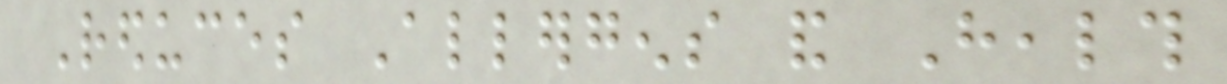Reduces Allergens and Health
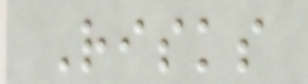Risks
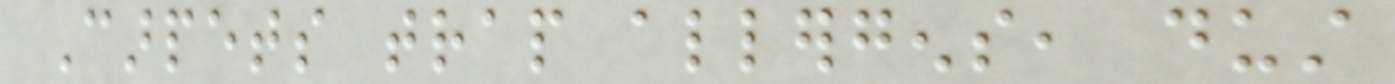Carpets trap allergens, dust
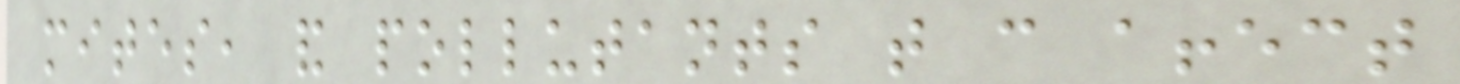mites, and pollutants that can affect
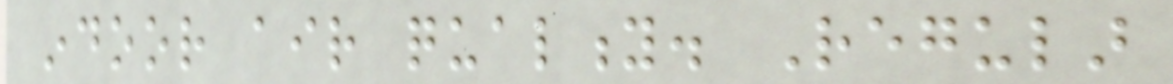indoor air quality. Regular
